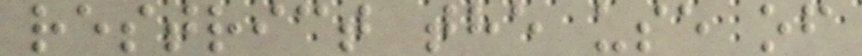restrict the use of
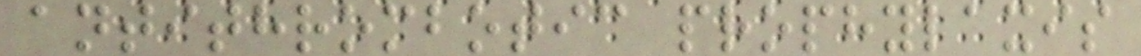antithrombotic prophylaxis
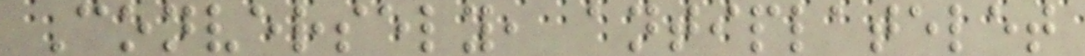Conversely, antiplatelet
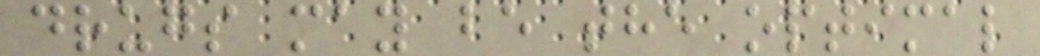drugs may be the optimal
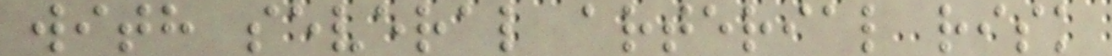with several arterial risk
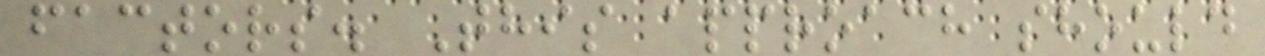factors. This approach should
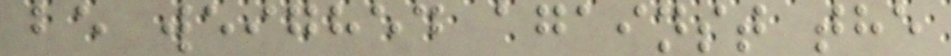be weighed against the
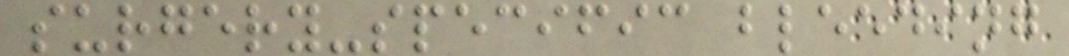surgery-specific bleeding
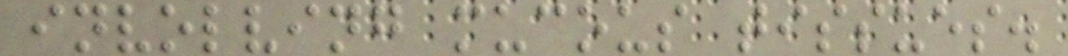involving mucous tissues.
